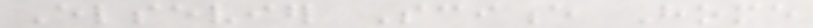Elsevier Science Home
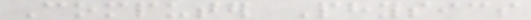Computer Physics
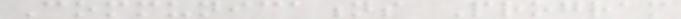Communications Program
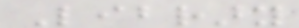Library
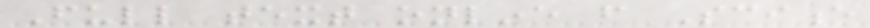Full text online from Science
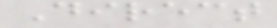Direct
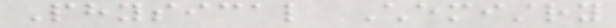Physical Chemistry
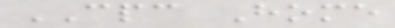CPC Home
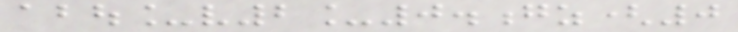abou_v2_0.gz(0
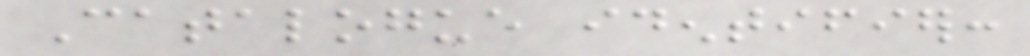Catalogue identifier:
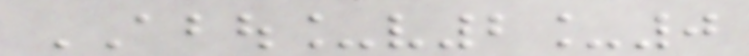ABOU_v2_0
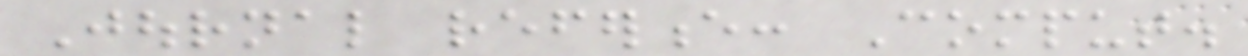Journal reference: Comput.
